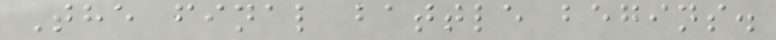The final battle begins.
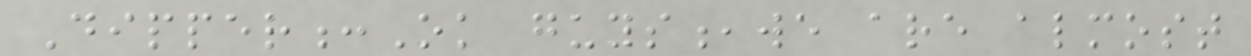Dipper:Ok guys,we are almost
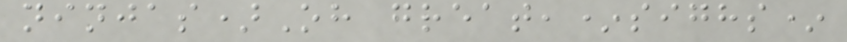ninjas)Oh great,*sighs*
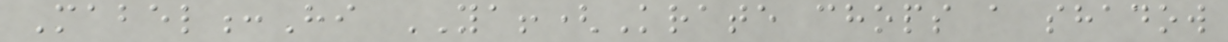Mabel:Hi YA!(Krate chops a shadow
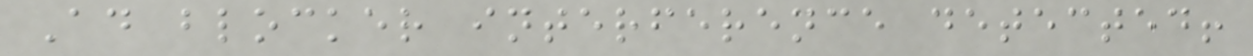Ad blocker interference detected!
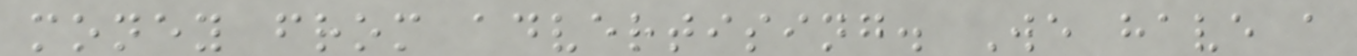money from advertising. We have a
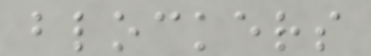blockers
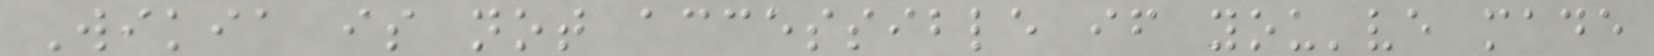Wikia is not accessible if you've made
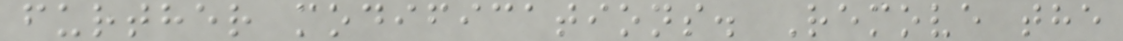further modifications. Remove the
